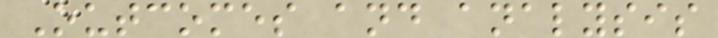Outcomes and analysis
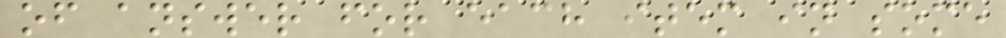of answer for each item in some
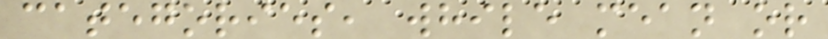categories, while mean or
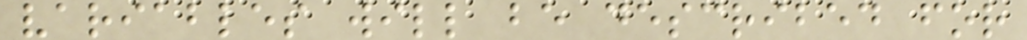variables will be described for
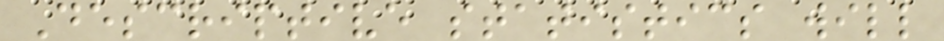Descriptive statistics will
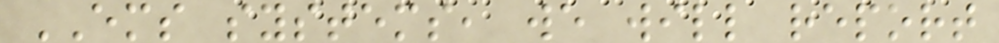EMS systems, we will report
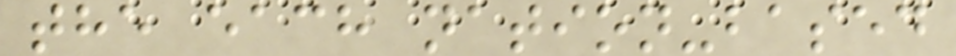the each nation-based
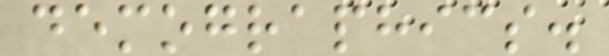demographics.
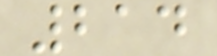214
